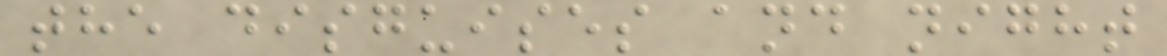the disguises and night
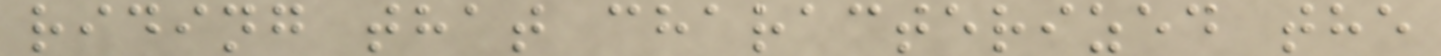riding that characterized the
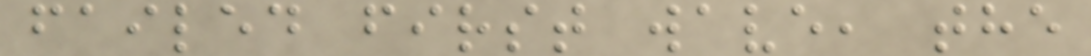failed first wave, the
